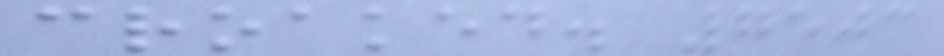croaked. 7503
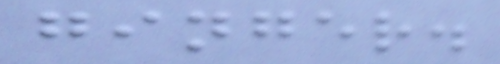ginger.
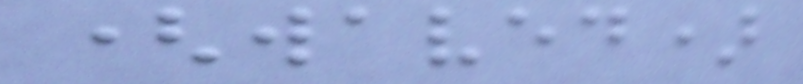(waved)
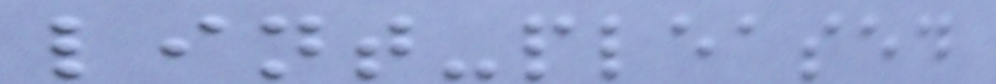lint-pleased
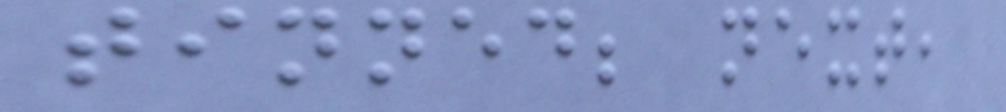tinned; next,
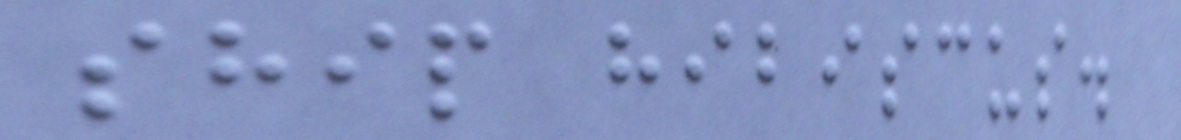ship hibiscus.
